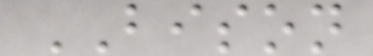BISON
